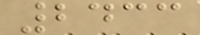2433
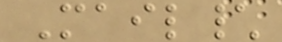Mail\
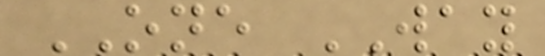ONE WAY
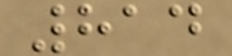814
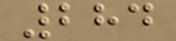284
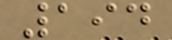194
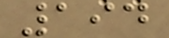194
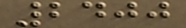2400
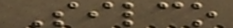Silco
